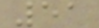51
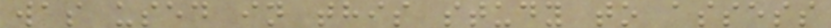was used in this study to assess
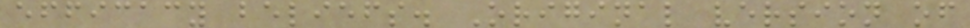efficacy beliefs. Original version of
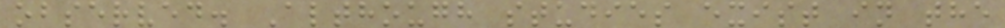observed. Although studies exist in the
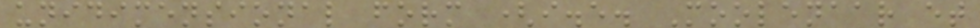unidimensional form (i.e. Moolenaar et
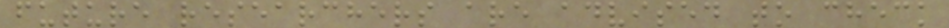future researchers are advised to check
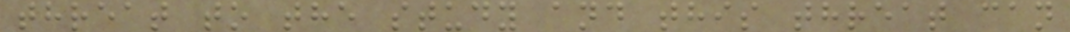threat to the study and this threat can
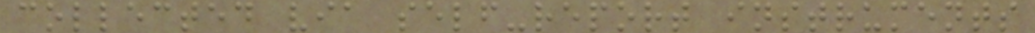collected via self-report instruments
